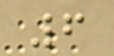6
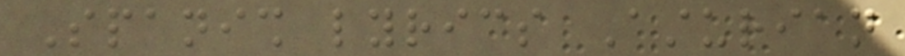Spanish lyrics Asturian
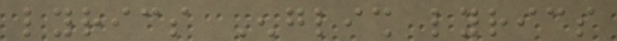lyrics English lyrics
